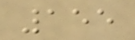155
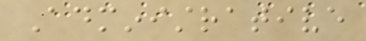Administrative
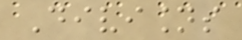Divisions
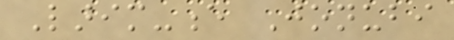Larim-e Jonubi
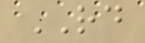RD
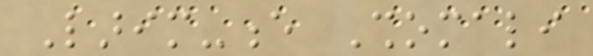Larim-e Shomali
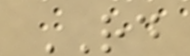RD
